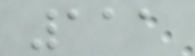111
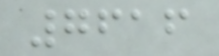7616
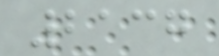2137
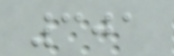301
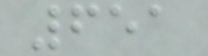651
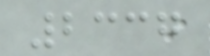2337
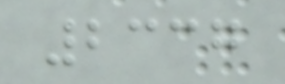2337
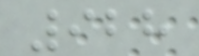928
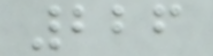226
